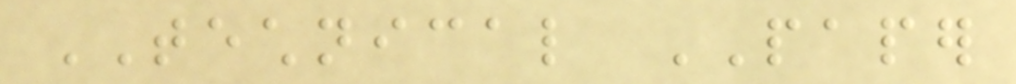TECHNICAL PAPER
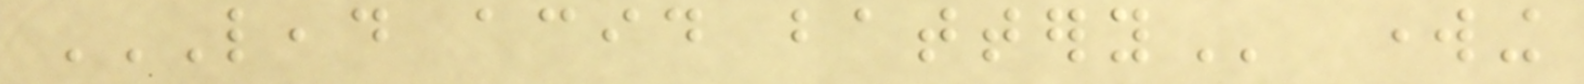LEAD ACID BATTERY working
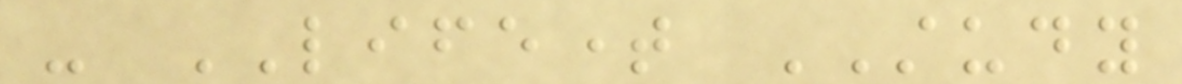- LIFETIME STUDY
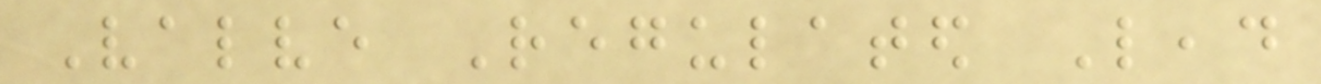Valve Regulated Lead
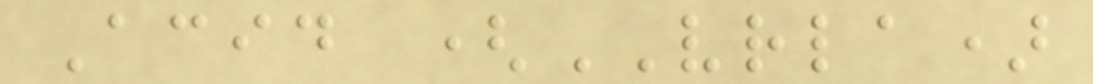Acid (VRLA)
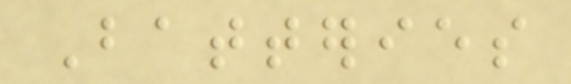Batteries
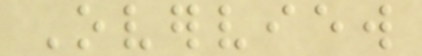Overview
